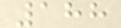188
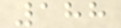188
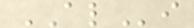ALi
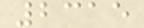2315
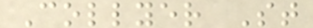Collyer St
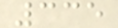335
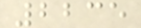2235
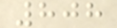808
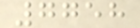7758
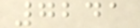7241
